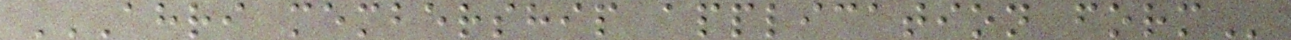AHRI MEMBERSHIP APPLICATION FORM
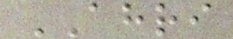AHRI
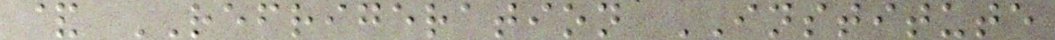& REFRIGERATION INSTITUTE
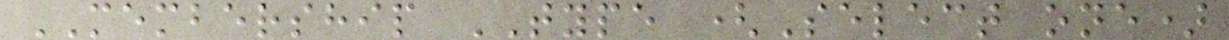MEMBERSHIP TYPE (Select one)
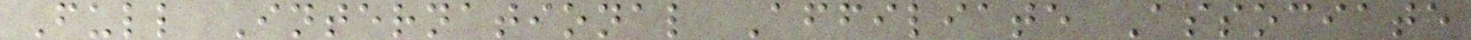Full International Affiliate Associate
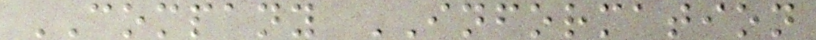COMPANY INFORMATION
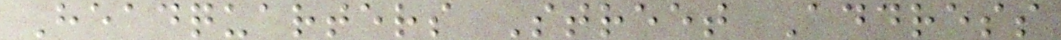Headquarters Street Address
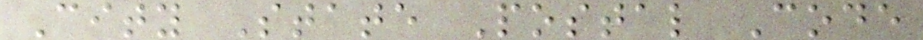City State Postal Code
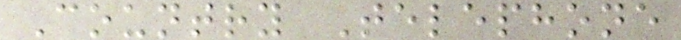Country Telephone
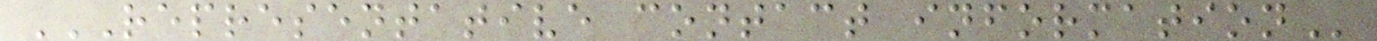REPRESENTATIVE CONTACT INFORMATION
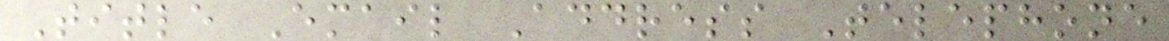Title Email Address Telephone
